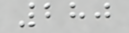280
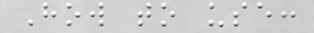How to use:
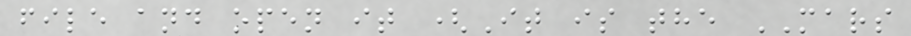file and open it (It is the MARS
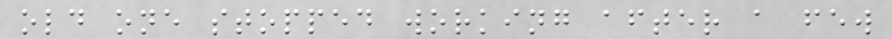old one stopped working after a few
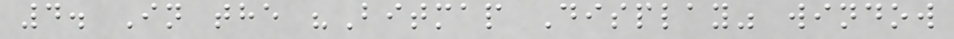4. In the "Bitmap Display" window
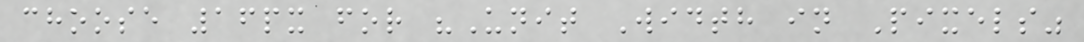choose 16px for "Unit Width in Pixels"
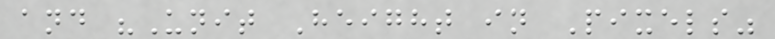and "Unit Height in Pixels"
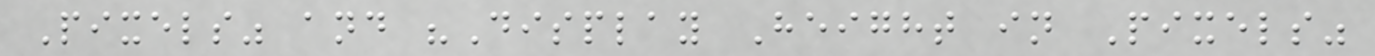Pixels" and "Display Height in Pixels"
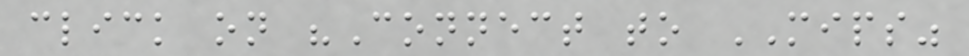click on "Connect to MIPS"
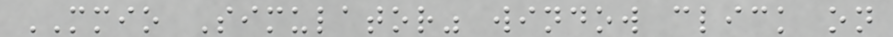MMIO Simulator" window click on
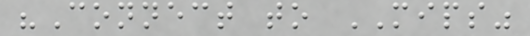"Connect to MIPS"
